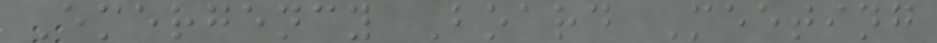Emergency Board Meeting
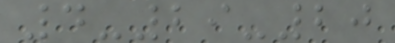4-29-20
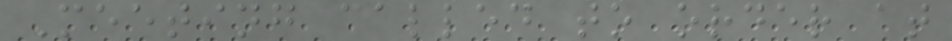Meeting called to order at
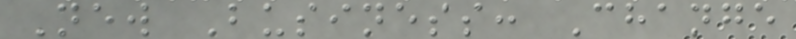New Business: Change
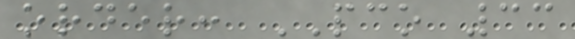order: PCO 33
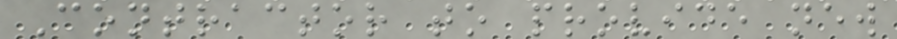Contractor to provide new
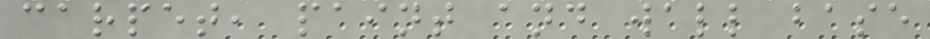carpet, paint and wall base
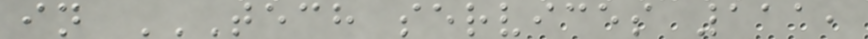in TECH SERVICES 111,
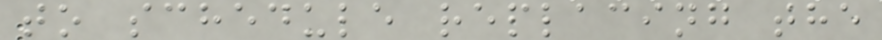to schedule replacing the
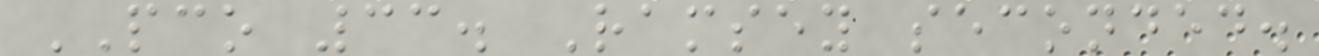PCO 33. Ramsey seconded.
